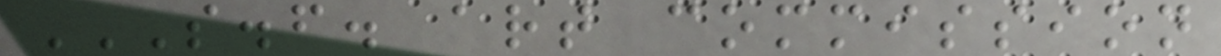S.F. ART COMMISSION
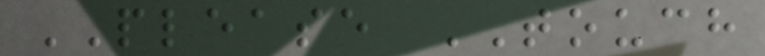PLEASE TOUCH
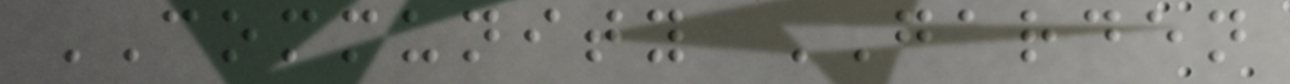COMMUNITY GARDEN
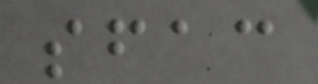sfac
